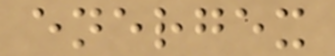energex
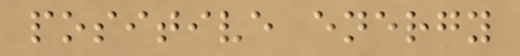positive energy
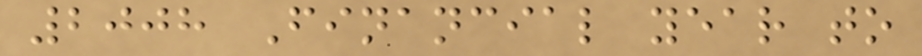2008 Financial year to
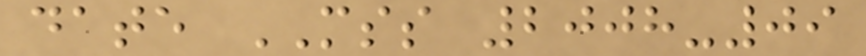date MSS 2008-09
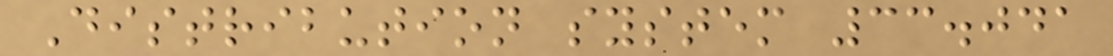Distribution system 33.041
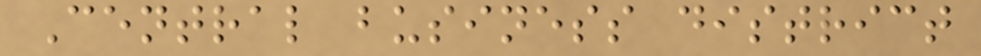Central business district
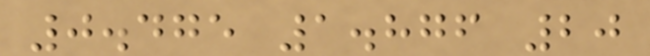0.475 1.876 20
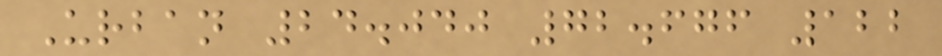Urban 24.040 72.676 122
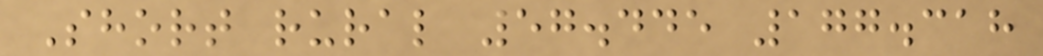Short rural 57.445 177.318
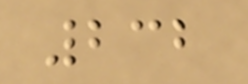232
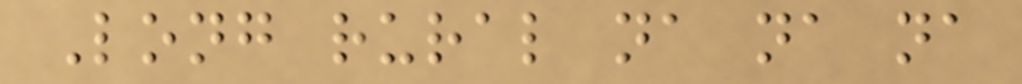Long rural na na na
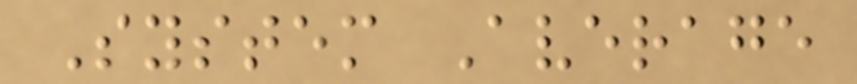System Average
